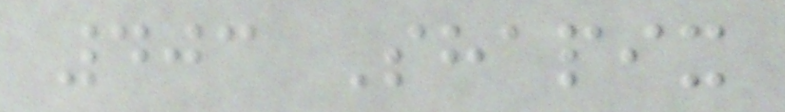403 Shapix
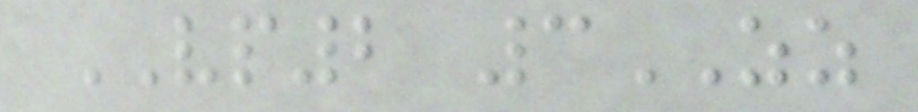VP2 3ZZ
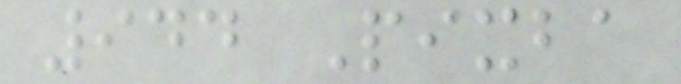944 Pixba
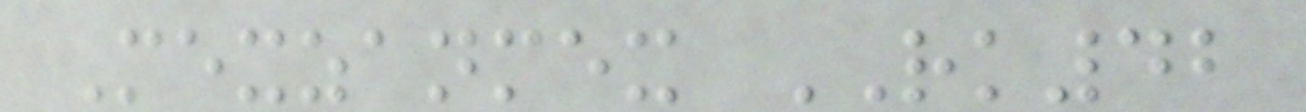Mexzanmex RK42
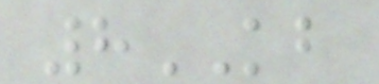8KB
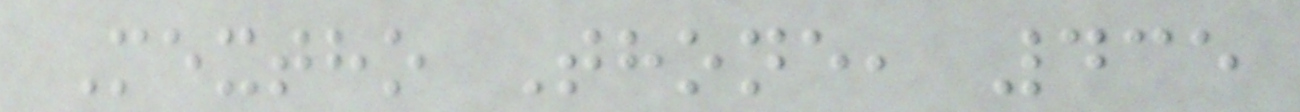Mextho Thone, 435
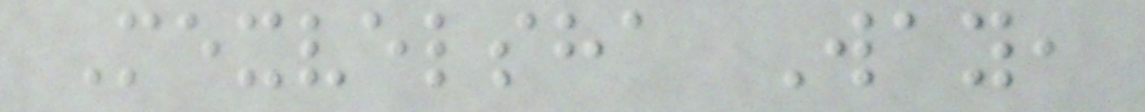Mexvelsha Way,
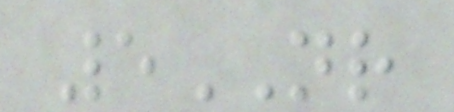5NR
